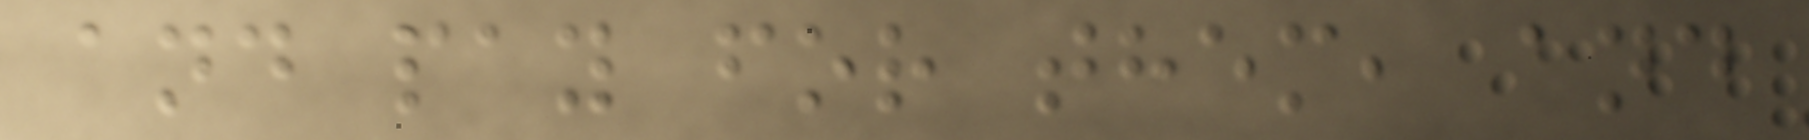and pay for them, and
